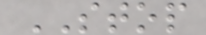STOP
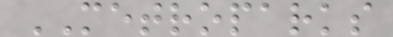METROPARKS
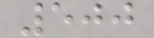500
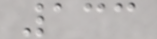133
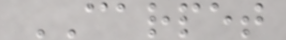CARPET
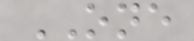ONE
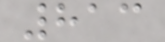813
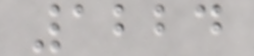1224
